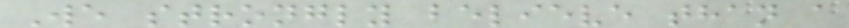We strongly believe than a
